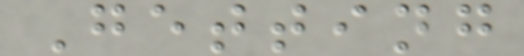Getting
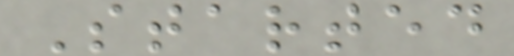Started
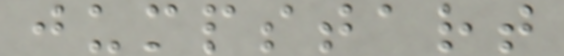jumpstart
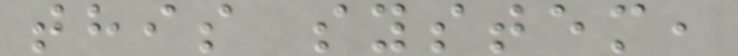this system,
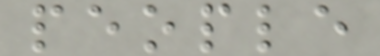people
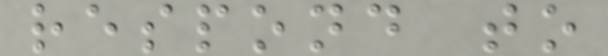respond to
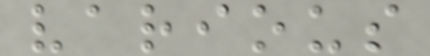various
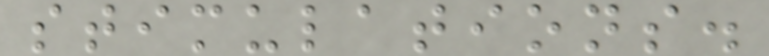stimulations.
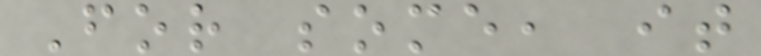For some, it
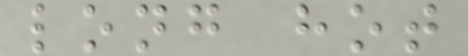long hot
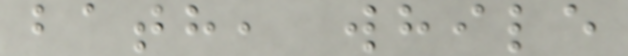bath, while
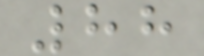88
